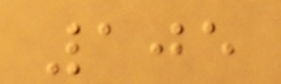105
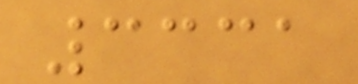3331
